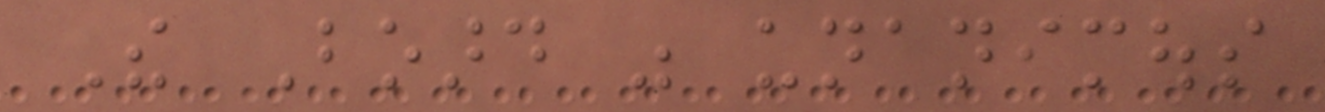The Board was unanimous
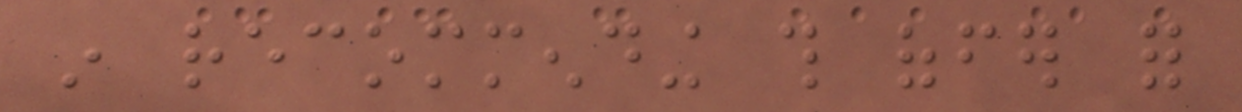in recommending this offer for
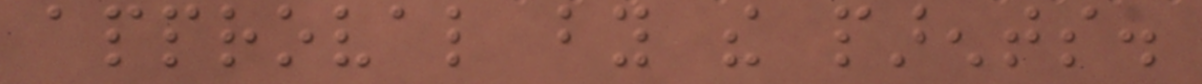approval by the parents.
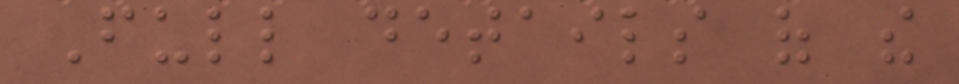Full details of the
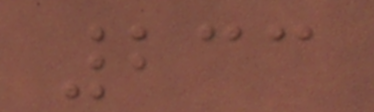233
